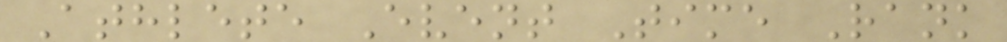Athlete Event Time Rank
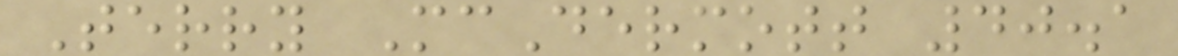Terry McDermott 40.1
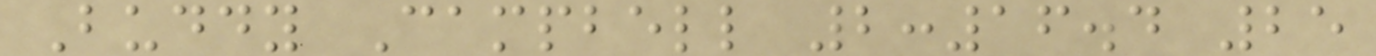Buddy Campbell 2:16.4 25
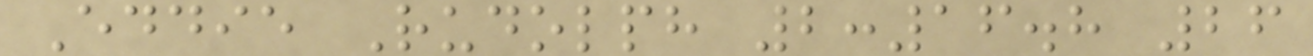Eddie Rudolph 2:16.8 26
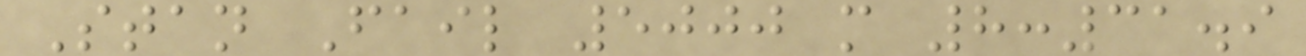Stan Fail 5000 m 8:31.9
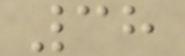38
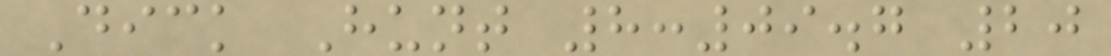Dick Hunt 8:09.7 20
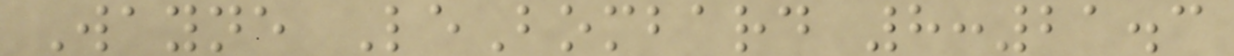Wayne LeBombard 8:21.3
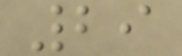29
